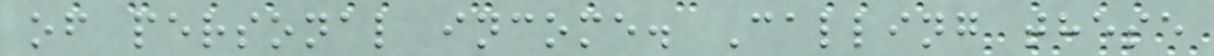of personal income. Calling these
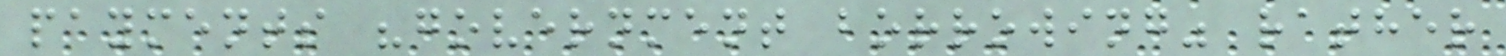payments "government borrowing" rather
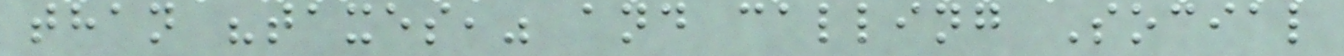than "taxes," and calling Social
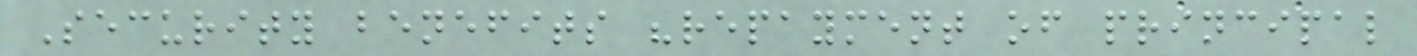Security benefits "repayment of principal
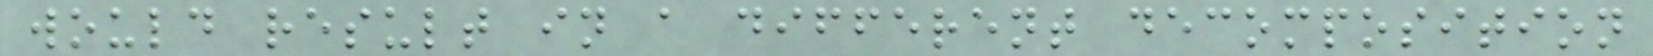would result in a different decomposition
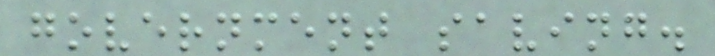government saving.
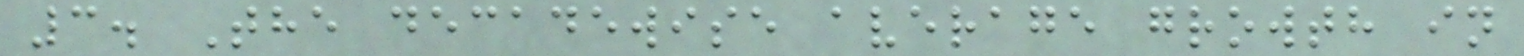3. The decadewise average growth in
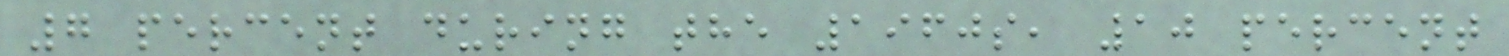7 percent during the 1960s, 10 percent
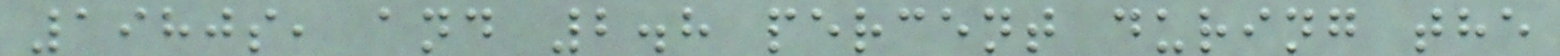1980s, and 2.8 percent during the
